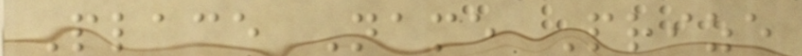Place Name Prize
